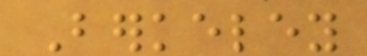Berkeley
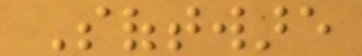Software
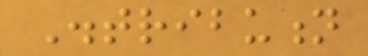Distribution
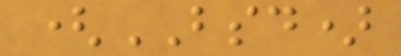(BSD)
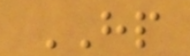HP
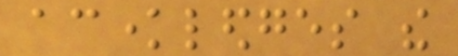acknowledges the
